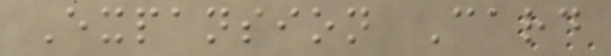Expansion Card
